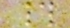#
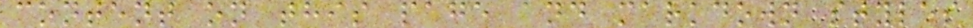content on this page and markdown styles
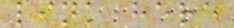link here
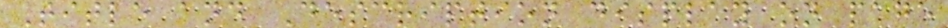Title and Description display on page
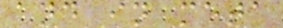and in meta
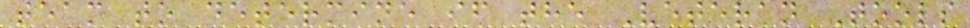team to determine if the Veteran Tools
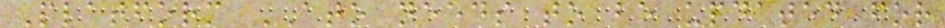Platform ATO needs to be updated for
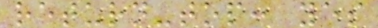return-top: yes
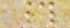#
